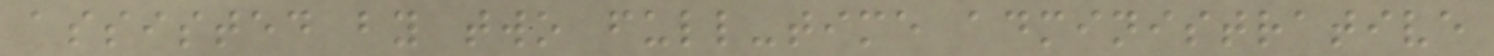assisted by two full-time administrative
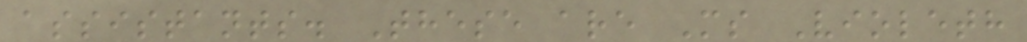assistants. These are Ms Violeth
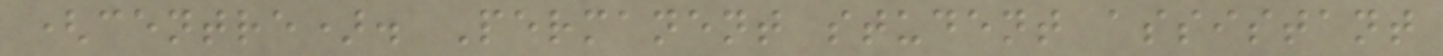(centre). Permanent student assistant
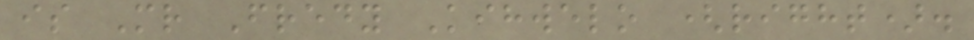is Mr Fredy Kihwelo (right).
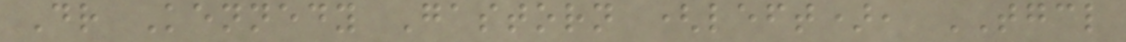Dr Kennedy Gastorn (left), TGCL
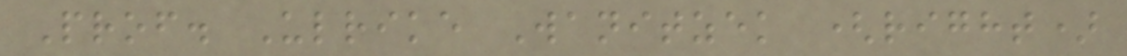Prof. Ulrike Wanitzek (right)
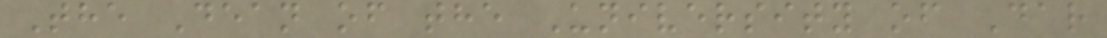The Dean of the University of Dar
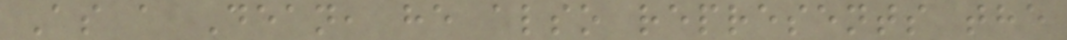As a Dean, he also represents the
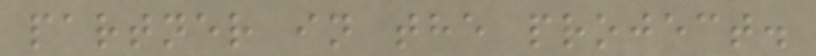partner in the project.
